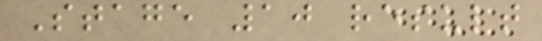Stage 10 result
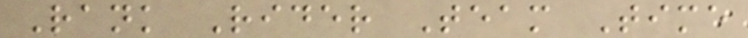Rank Rider Team Time
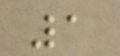1
